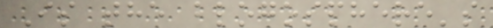Is the blogosphere's
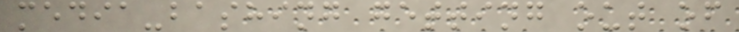media-bashing getting out of
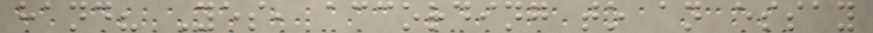hand? Yes, according to an essay
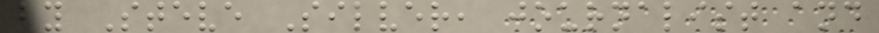by Steve Silver, journalist and
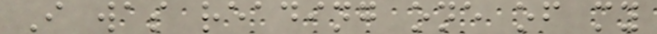I was reading one of my
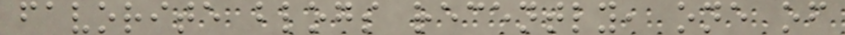favorite blogs recently, one of
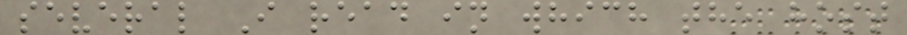several I read in which the host
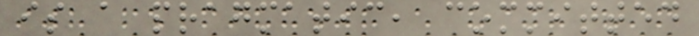is a pragmatic, committed
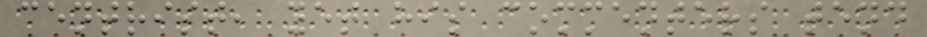centrist, yet his commenters tend
